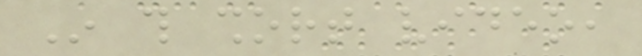In this short video,
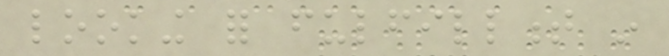looking for fulfillment in
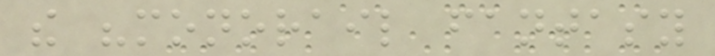the "monorail fantasy
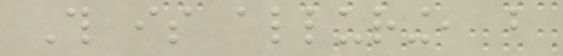This is alluring, but
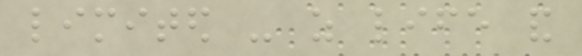limited - as life and
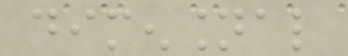dimensional
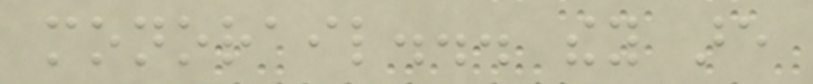monorail... they are
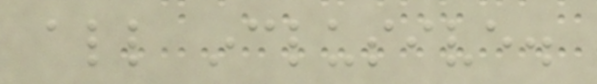all inclusive.
